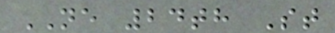NE 24th St
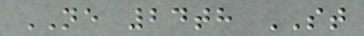NE 24th ST
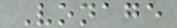Vonage
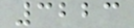3223
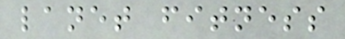lanet fitness
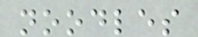noodles
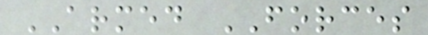ARMED FORCES
